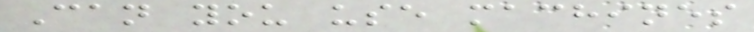Can you use machines
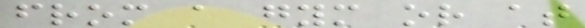from a gym or at
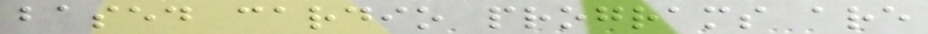based cardio programs are
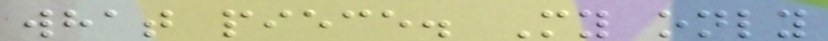what piece. My only
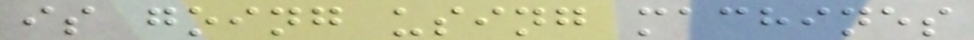is going using machines
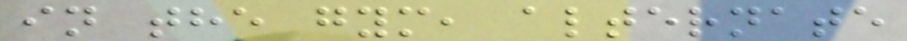in the gym, alternate
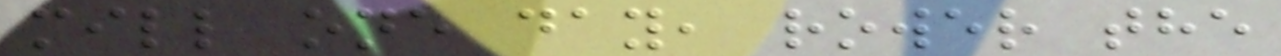mill one day, rower the
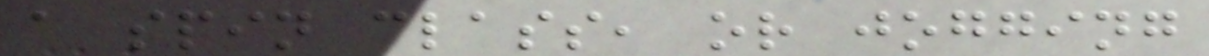a spin class, or jogging
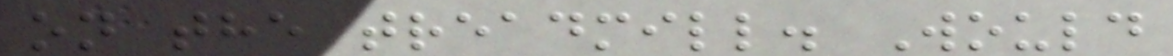on the treadmill. Would
